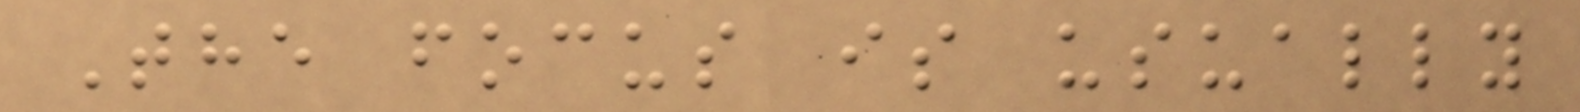The focus is usually
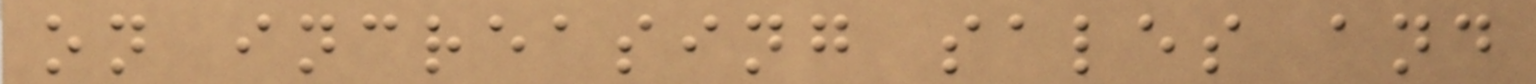on increasing sales and
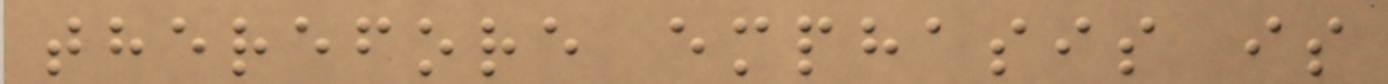therefore emphasis is
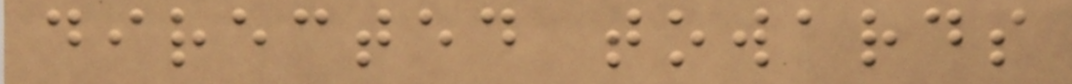directed towards
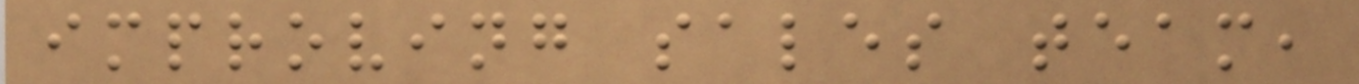improving sales team,
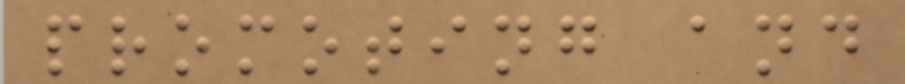promoting and
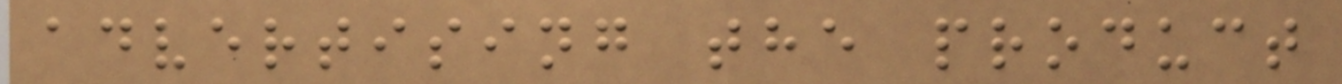advertising the product
